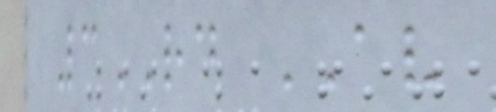3RD AV
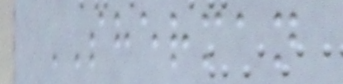SHERMAN
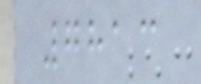7813
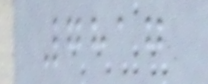7817
